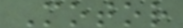Motor
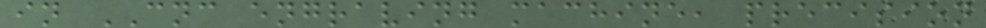in CNC engraving machine, precision
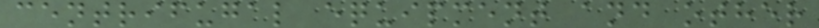centrifugal equipment and other
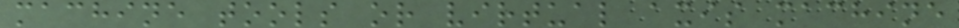machine tools or virtual axis machine
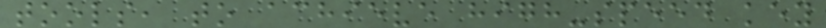tools, to achieve high-speed key
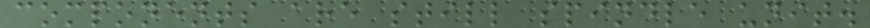components are still spindle unit.
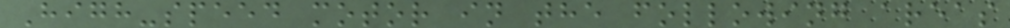High-speed motor in the following areas
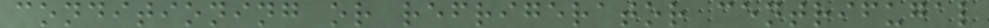conditioning or refrigerator centrifugal
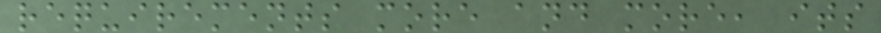requirements more and more, its
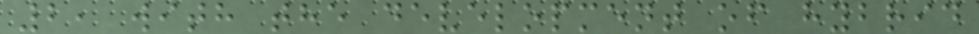2, with the development of hybrid
